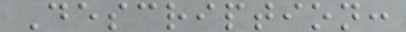Description:
